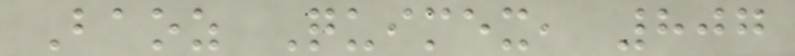Baoz Quimex, 807
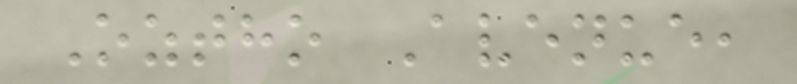Oztho Avenue,
